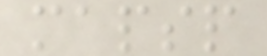mapsp
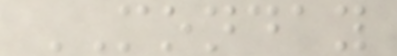MONDAY
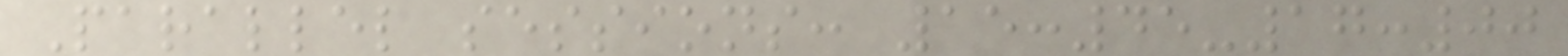Parallel sessions: 15:45-17:00
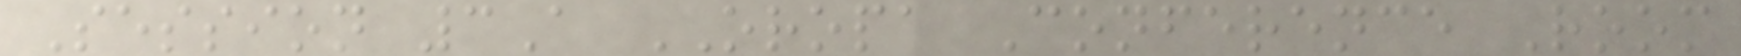Session 3A OROPA Conference Room
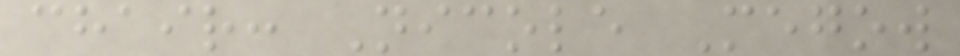chair: Nicole Megow
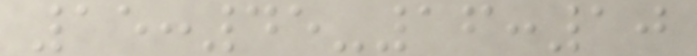15:45-16:10
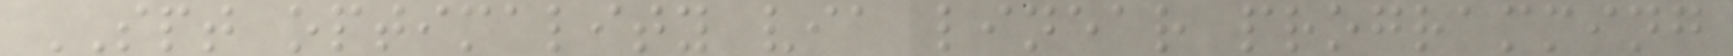SPT optimality via linear programming
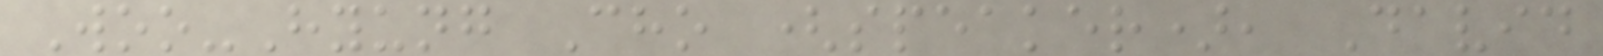Woo-Hyung Cho (speaker), David
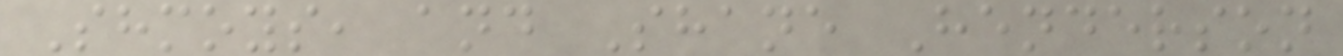Shmoys, and Shane Henderson
